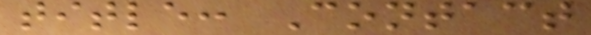title: Contact
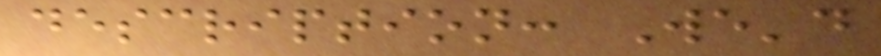description: We'd
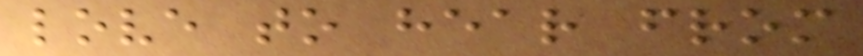love to hear from
